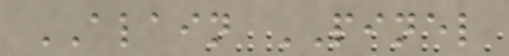ALAIN PINEL
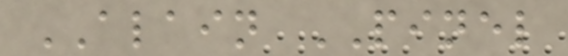ALAIN PINEL
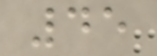45
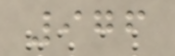976
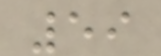59
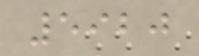5920
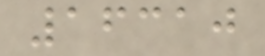16310
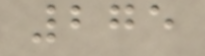275
